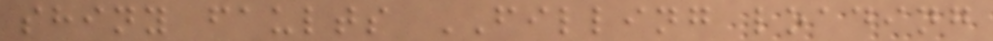shiny faults FILLING loading
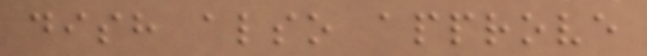dish also approve
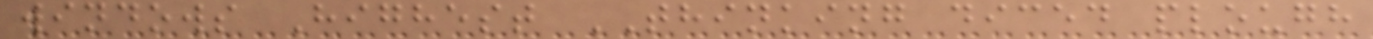windows Highest THINKING diced plough
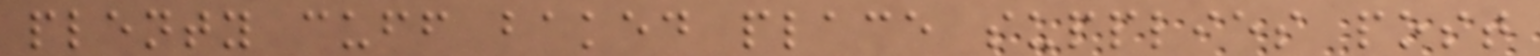plenty cuff baked place supplies post
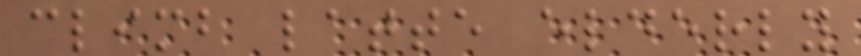climb latte elderly
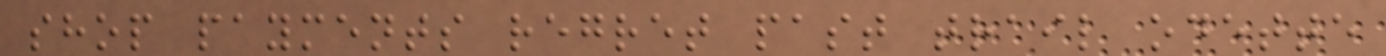shop payments regret past trail odette
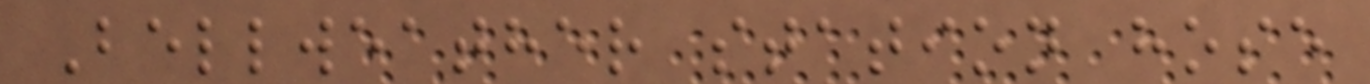Bellweather station hose
